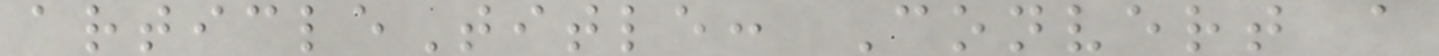articleTitle: Convert a
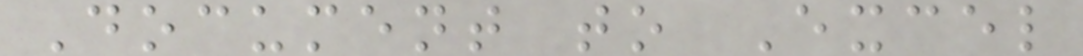Document to Excel
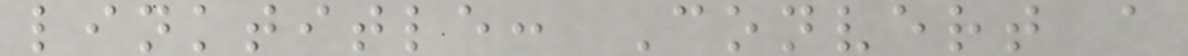linktitle: Convert a
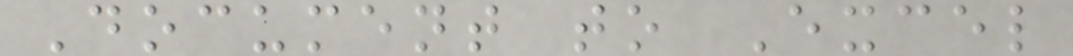Document to Excel
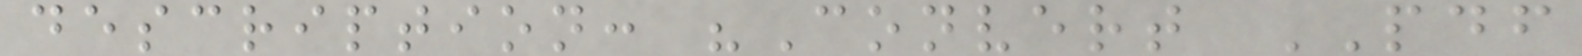description: "Convert PDF
